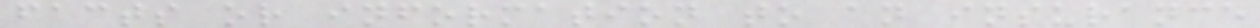facts or information to an insurance
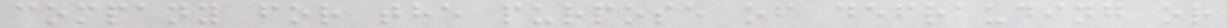company for the purpose of defrauding or
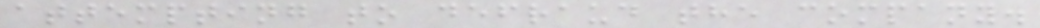attempting to defraud the company.
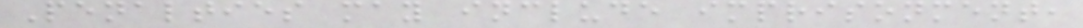Penalties may include imprisonment,
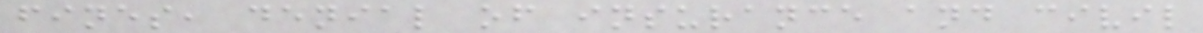fines, denial of insurance and civil
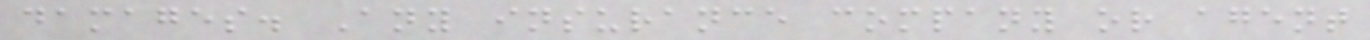damages. Any insurance company or agent
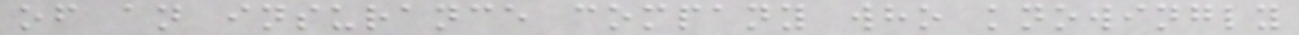of an insurance company who knowingly
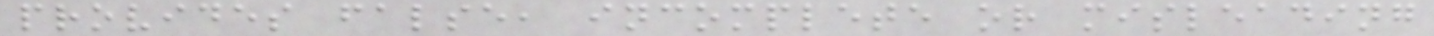provides false, incomplete or misleading
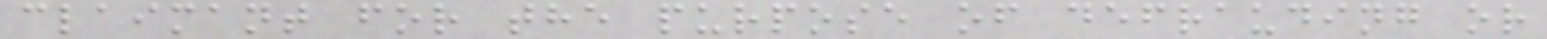claimant for the purpose of defrauding or
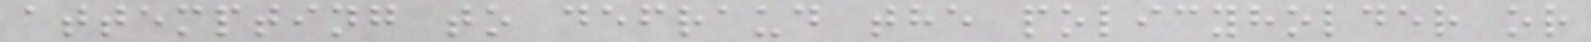attempting to defraud the policyholder or
